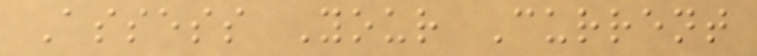Assess Your Current
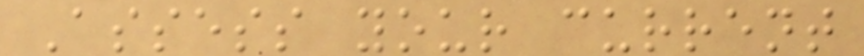Assess your current
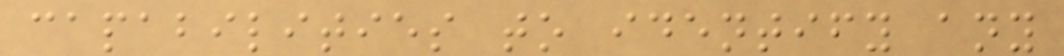capabilities to identify any
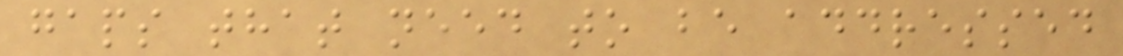gaps that need to be addressed
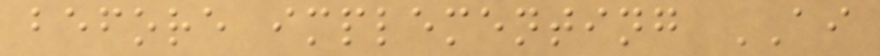before implementing AI
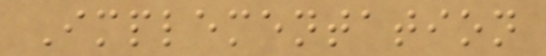Implementation
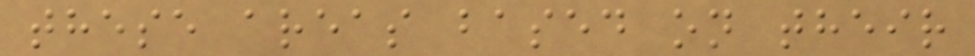these areas based on their
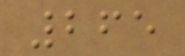265
